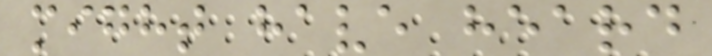might have heard
